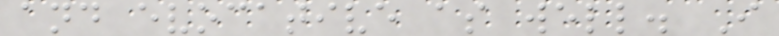and evocative as well. I
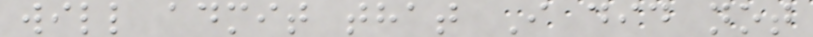will admit that I did not
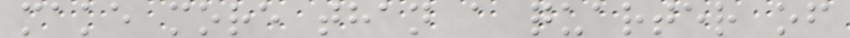make more than a quarter of
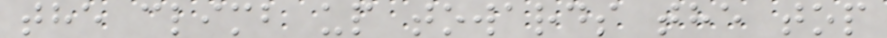the climb up towards the top
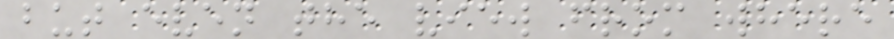but even the view from where
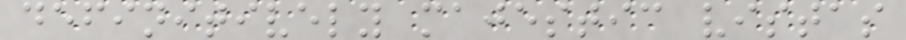definitively majestic vistas
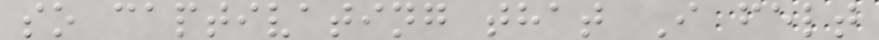so captivating that I felt
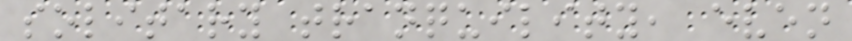solitary tranquility, even
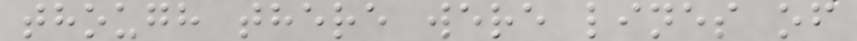though there were lines of
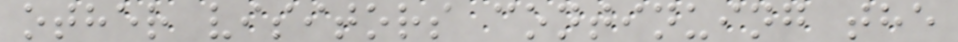other visitors continuing the
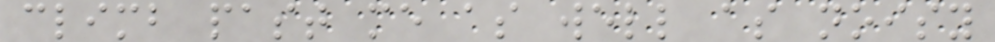climb past me as well as noisy
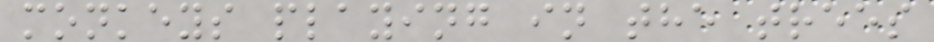monkeys playing in the trees
